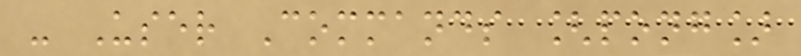- User Commands [pong]
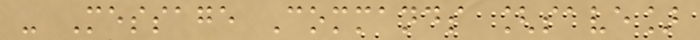- Message Commands [save]
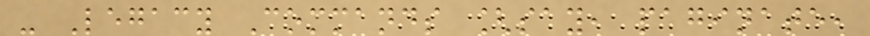- Legacy Commands [say, paginate,
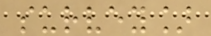survey]
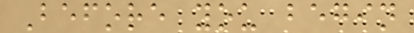Before you begin
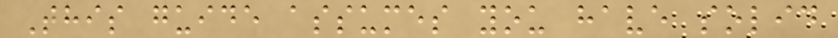This guide assumes you have solid
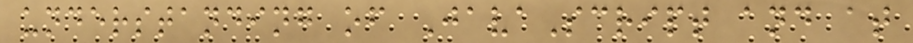understanding of JavaScript and at
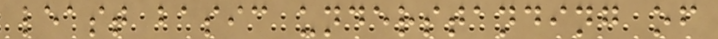least basic understanding of
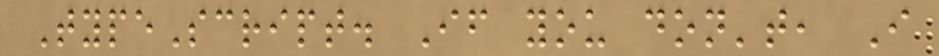TypeScript. If you don't, I
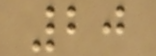20
